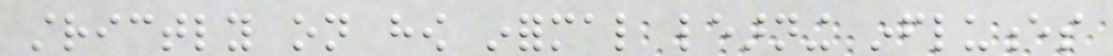strictly on how informal learning influences
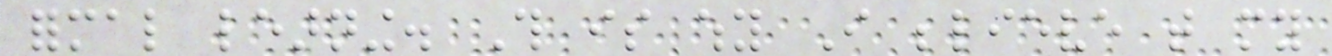formal learning. This is why I believe that my
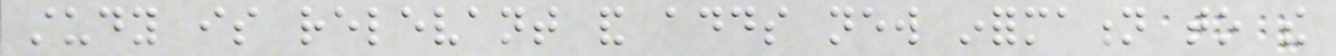study is relevant and adds new information to the
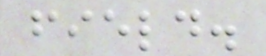field.
